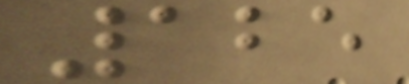125
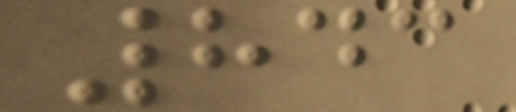843
